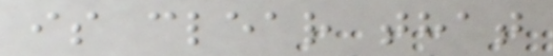is clear that
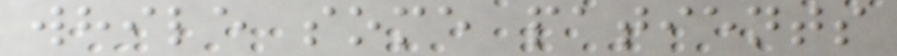while some patients
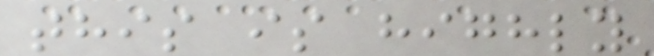this is highly
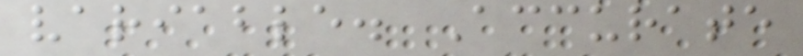variable. Accurate
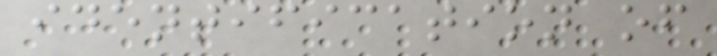identification of
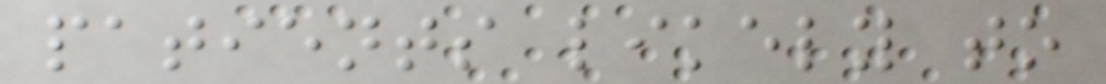patients likely to
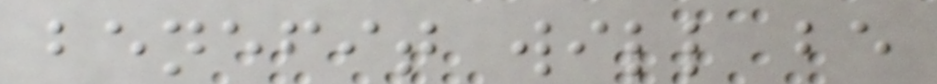benefit will be
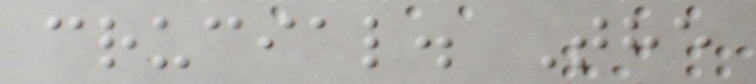crucial. The
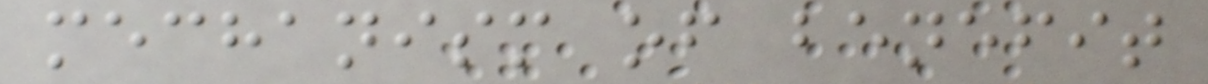mechanism of benefit
